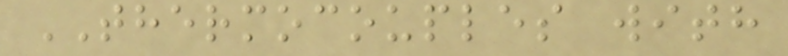THERMOCOUPLES with
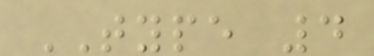TYPE 4
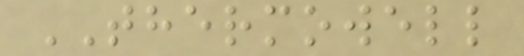THERMOWELL
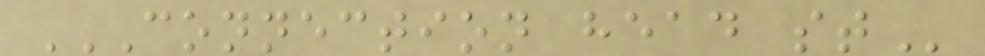CONNECTION HEAD ST
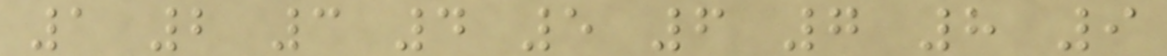1 2 3 4 5 6 7 8 9
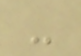-
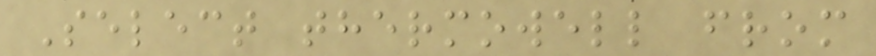Select thermowell from
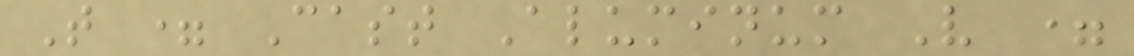T = Cast Aluminum V =
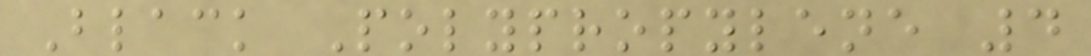Black Polypropylene 4
